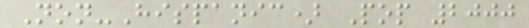Non-Hispanic) Pop 2000
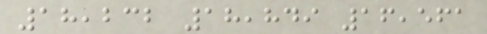18,232 18,849 16,561
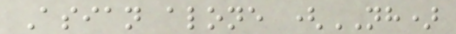Asian alone (NH)
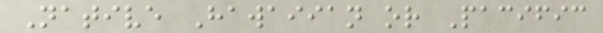Native Hawaiian or Pacific
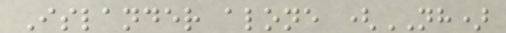Islander alone (NH)
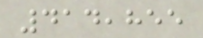414,855
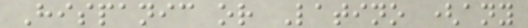Hispanic or Latino (any
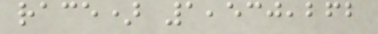race) 1,530,262
